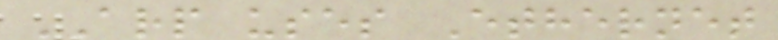ARP uses Ethernet
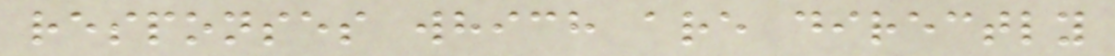responses which are directly
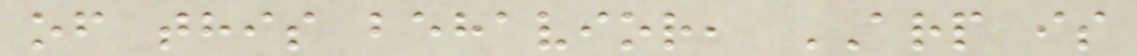of this behavior, ARP is
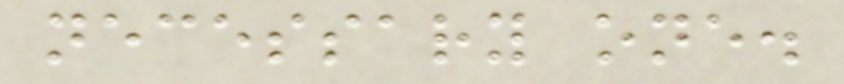necessary one.
